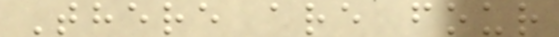There are four
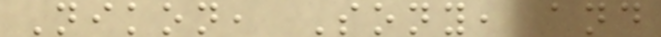Nikon, Sony, and
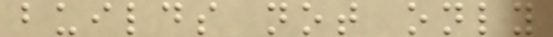builds not only
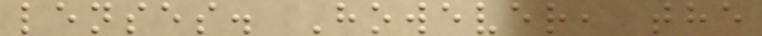lenses. However, the
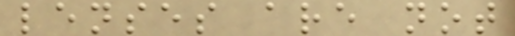lenses are not
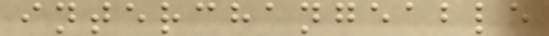interchangeable
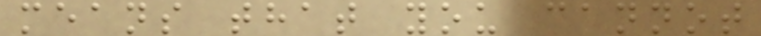means that you cannot
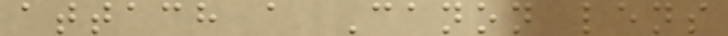attach a Canon lens
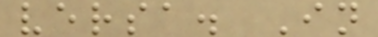versa. In
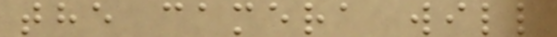the camera will
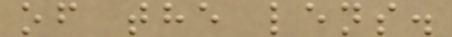of the lens.
